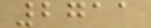2711
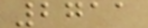2711
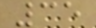35
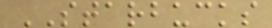STARBUCKS
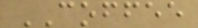COFFEE
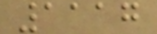1117
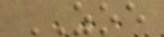ZOE
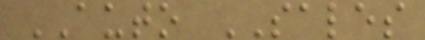AUTO SALES
